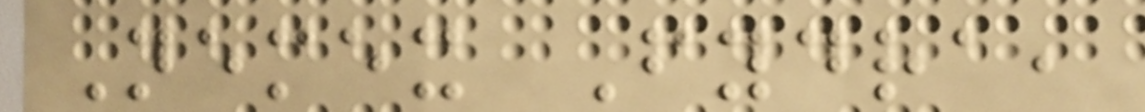Nemex Fydra,
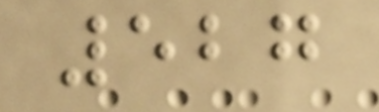527
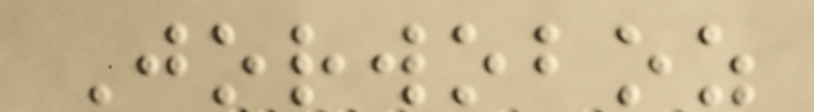Jorwoboz
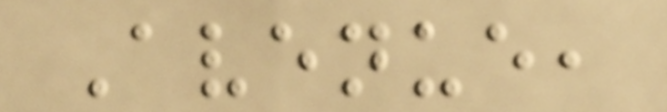Avenue,
